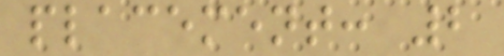placement: 2
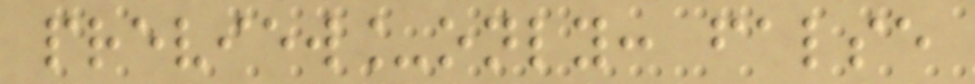preview_only: false
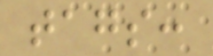tags:
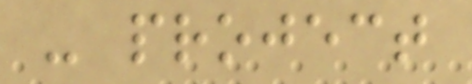- project
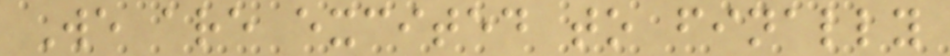We are excited to finally
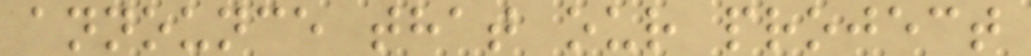announce that our project
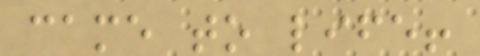came to life!
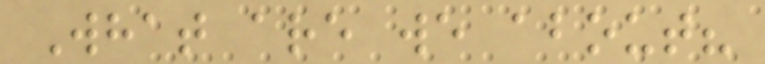What are we about?
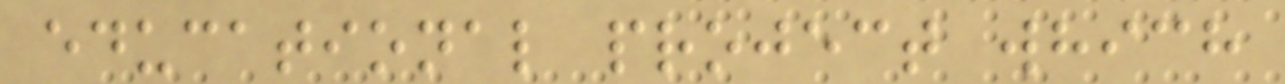educational project which
